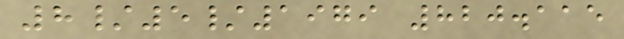8/5/1979 820.115
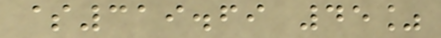$319.69 45%
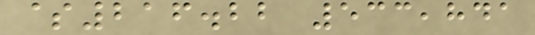$216.22 533,841
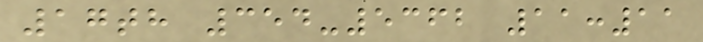17th 354-5362 11:11
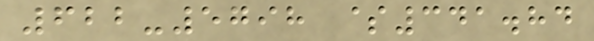622-5798 $341.84
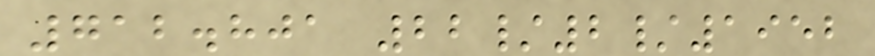712.801 22/2/1952
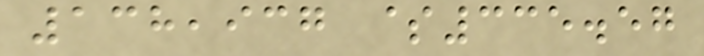138,937 $335.57
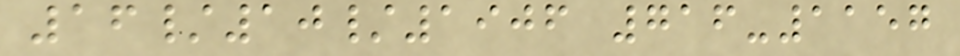16/10/1906 716-1157
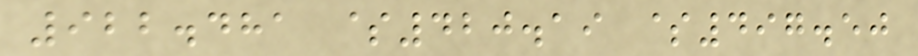922.481 $420.19 $497.50
